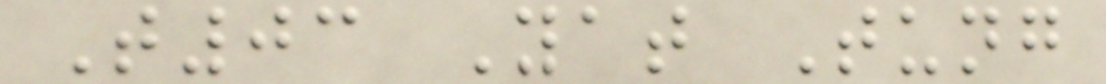T03 Yat Tung
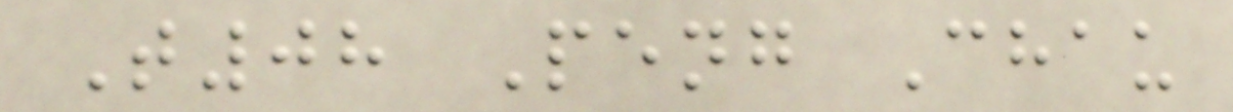T08 Peng Chau
